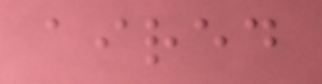aired
